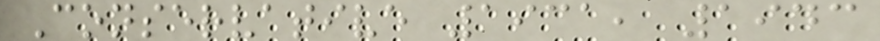Conservative 1931, 1943
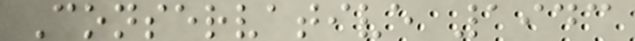Conservative 1943
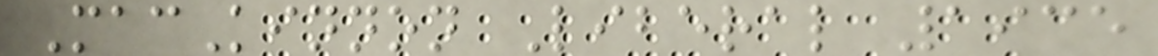MacKinnon Liberal 1935
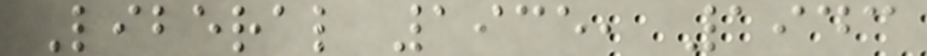Liberal 1935, 1943
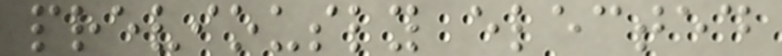previously elected
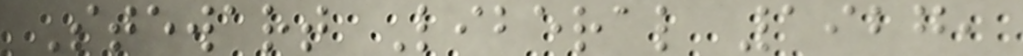Stewart Liberal 1927,
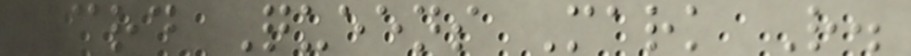3rd Queens Mark R.
